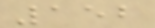152
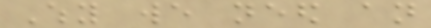Why we need an
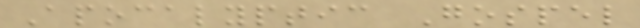Apocalyptic Gospel
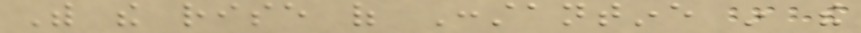With the rise of Constantine in the
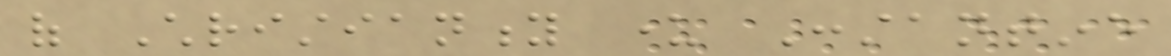of Christianity under Constantine
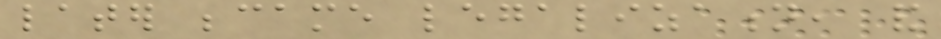later became legalization, and
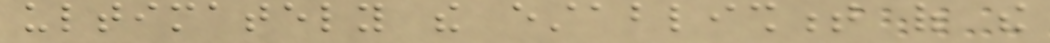ultimately the establishment of the
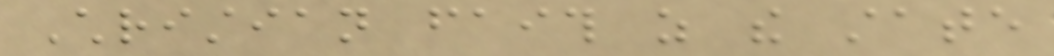Christian faith as the state
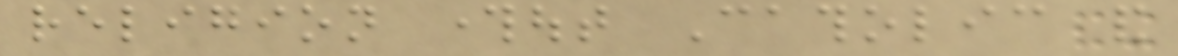religion throughout Catholic and
